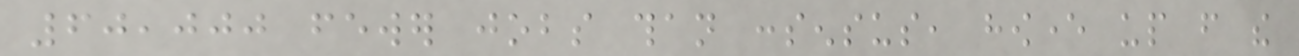60,000 fewer jobs than consensus, however up from the
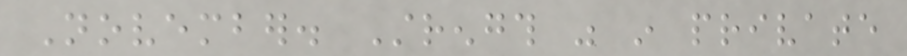November. Strength was in private
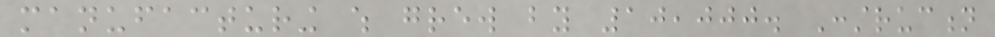manufacturing which grew by 10,000. Construction
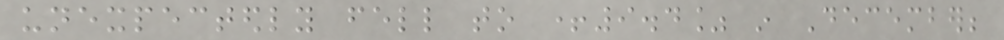unexpectedly fell to +9.4% in December;
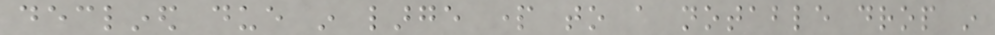declined due in large part to a notable drop in
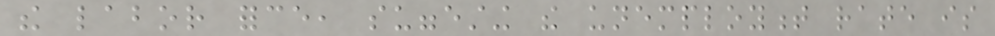the labor force, suggesting the unemployment rate is
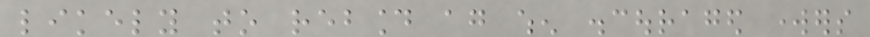likely to rebound again when discouraged workers
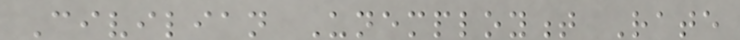Civilian Unemployment Rate
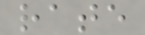rate
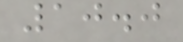10.0
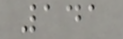141
